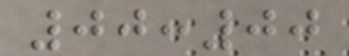00:00
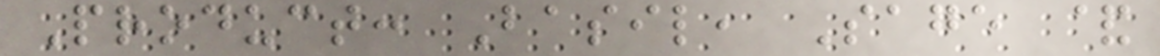Product: Basil, Sage &
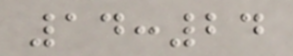14:24
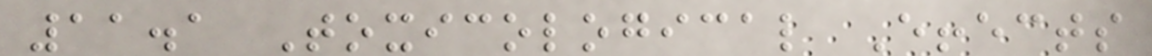11.1 Toxicological Effects
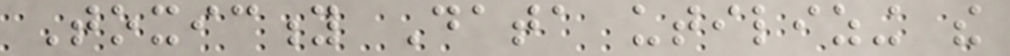Toxicity Data utilizing the
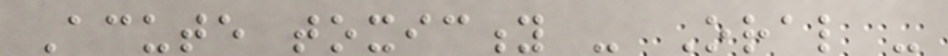Acute toxicity - Oral -
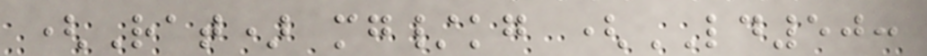(Rat) mg/kg (LD50:
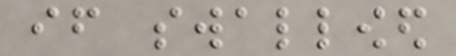if swallowed
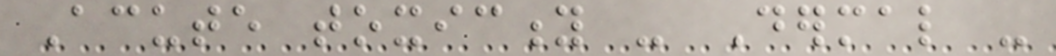Acute toxicity - Dermal -
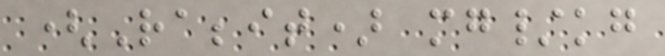(Rabbit) mg/kg
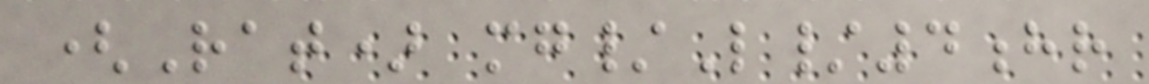(Rat) mg/L/4hr
